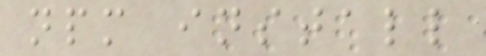npm install
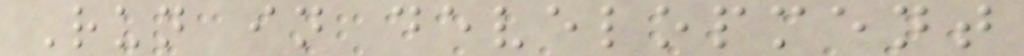Run in development
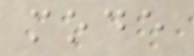mode
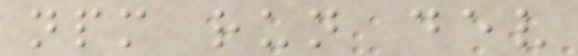npm run dev
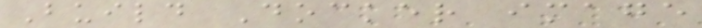Build Docker image
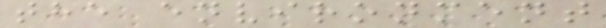the environment
